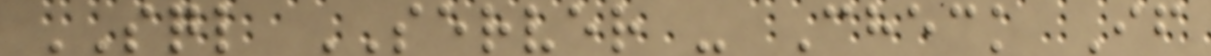SQL SERVER - Check If
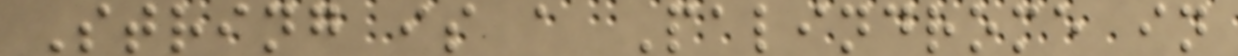String is a Palindrome in
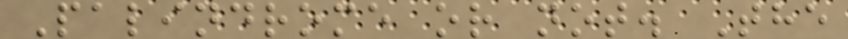Palindrome or not. The
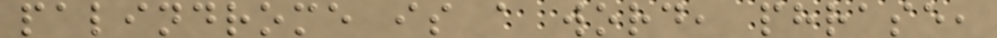palindrome is a word, phrase,
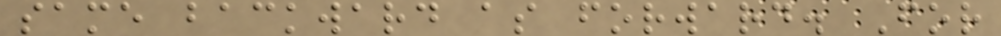same backward as forward. For
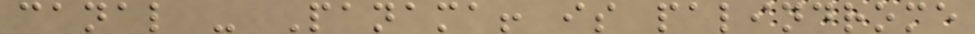canal - Panama! is palindrome
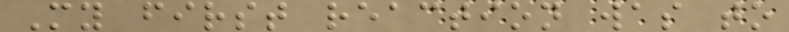My first reaction was to
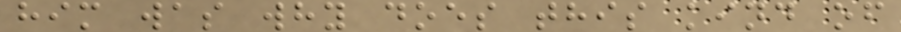him was why does this kind of
